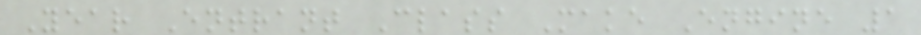Year Entrant Class Make Engine 1
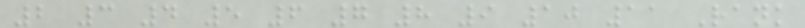2 3 4 5 6 7 8 9 10 11 Rank
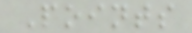Points
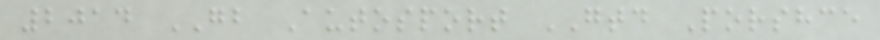2014 GB Autosport GTD Porshce
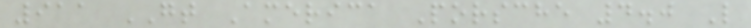911 GT America Porsche 4.0 L
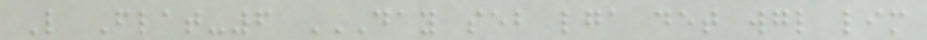L Flat-6 DAY SEB LGA DET WGL LIM
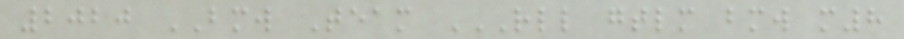2020 BMW Team RLL GTLM BMW M8
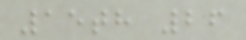15th 26
